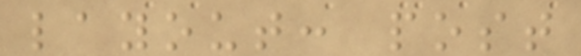layout: post
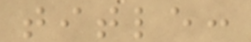title:
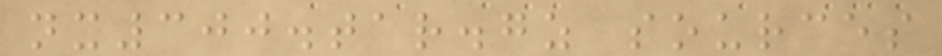nx300.tar.gz sources
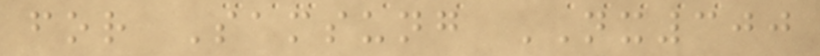for Samsung NX300
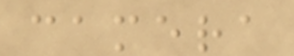camera
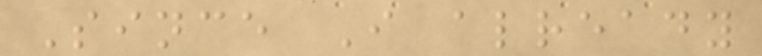Since I already
